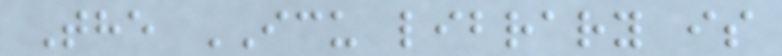The ICU library is
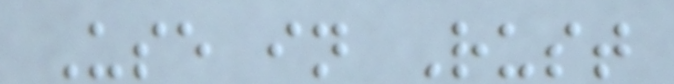Use in Rust
